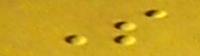S
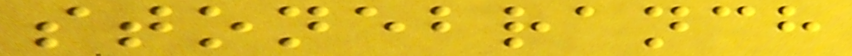stonebranch
